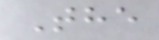The
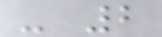- 2
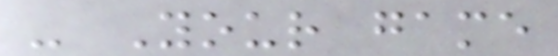- Your game
